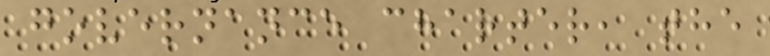governance charter, the
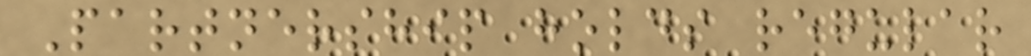Partnership holds regular
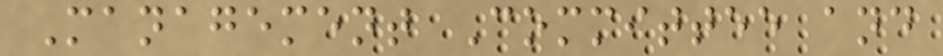Management Committee and
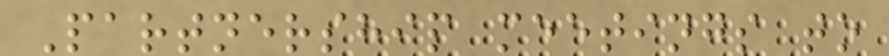Partnership meetings to
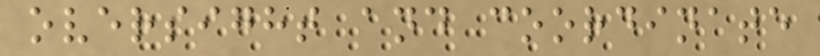oversight and coordinate
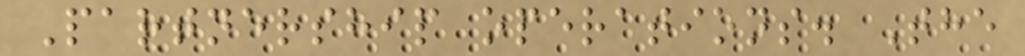Partnership operations. The
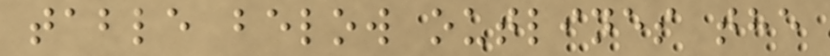table below outlines the
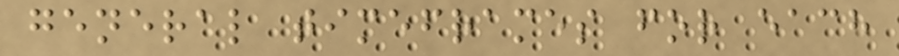general timeframes for each
